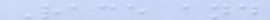Race and
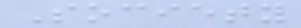Society
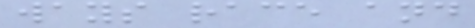ways race and
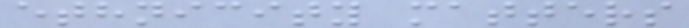ethnicity matters
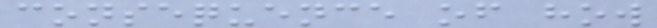consequence of how
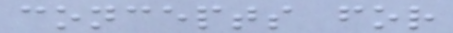concepts for
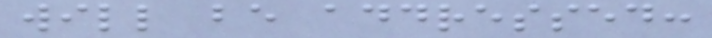will be addressed:
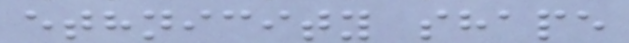ethnicity shape
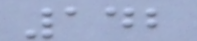142
